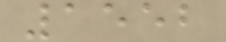1552
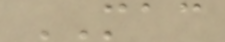MAC
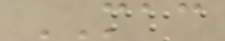MAC
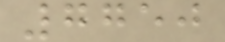7750
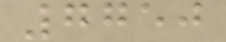7750
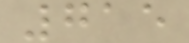715
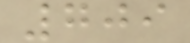709
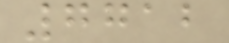7712
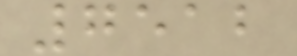7512
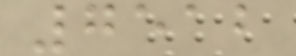7512
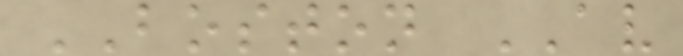BOSTON AV
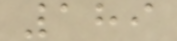189
